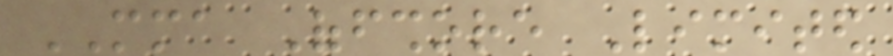MMA Offshore Limited
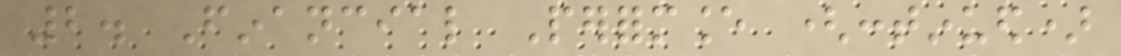2. Financial Performance (continued)
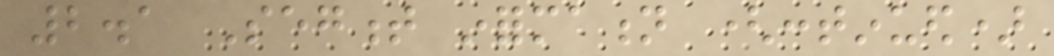2.1 Segment information (continued)
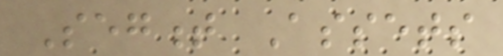Segment Assets
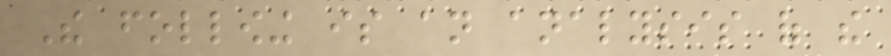The following is an analysis of the
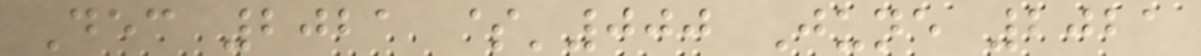Dec 2021 $'000 June 2021
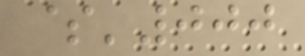$'000
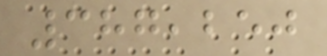387,250
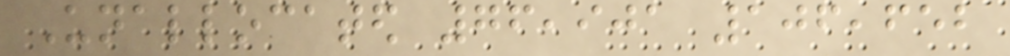Unallocated 76,901 106,652
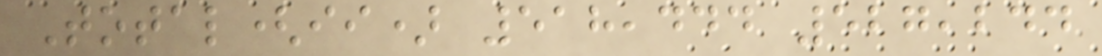Total(ii) 518,444 527,244
